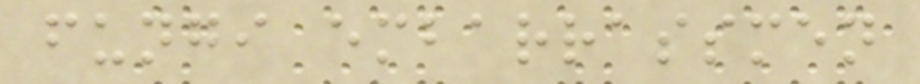fungi embarrassmen
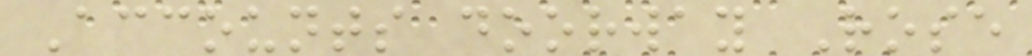Accounts doorway Rose
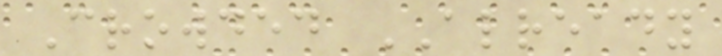Crowded ALREADY
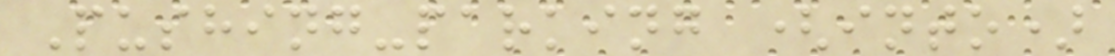Pushing-parking (into)
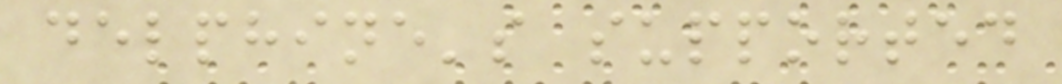delphine's supported
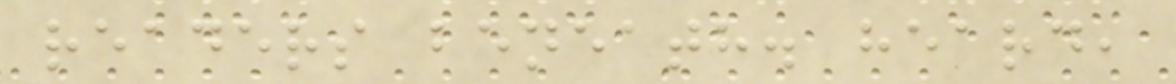readers beneath. heard,
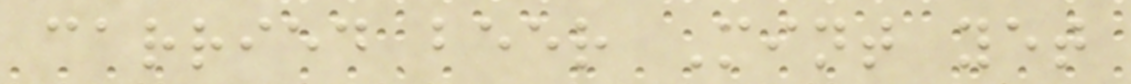carried beer Mint yet
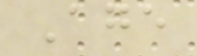Age
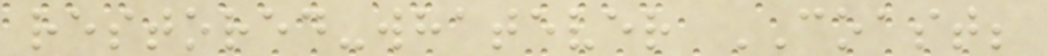restored-whatever COAST;
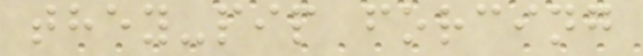they-pip forcing
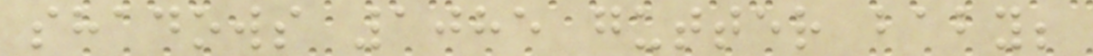shadows 1085 gutter baby;
